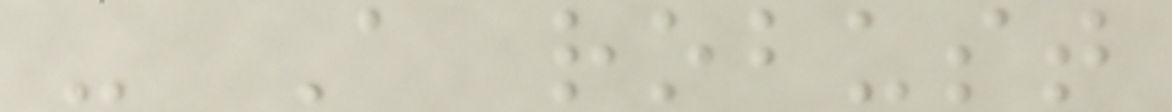- A robust
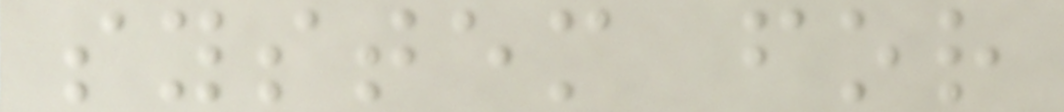system for
